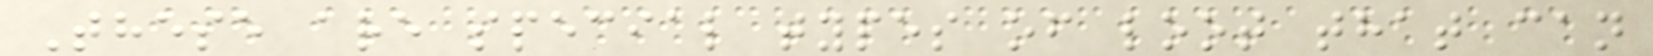These are special types of loot that can
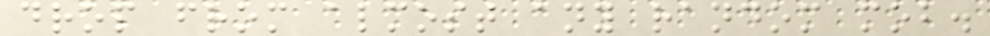drop from almost any random mob.
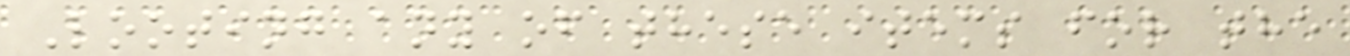Looting any of these items for the
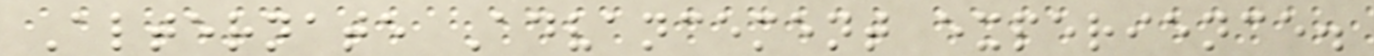Alternate Advancement experience.
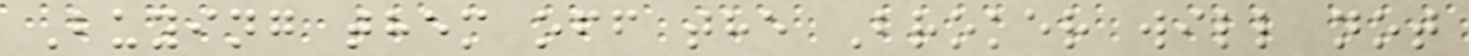Buying them off the Broker will not
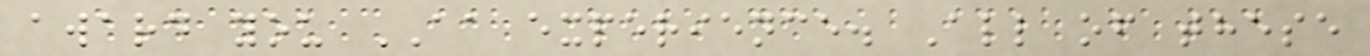award you AA experience. All of these
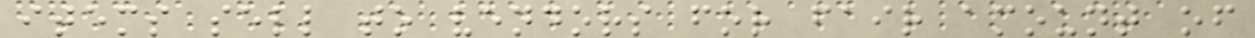items sell to vendors for fair amount of
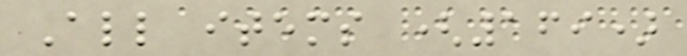All items (169)
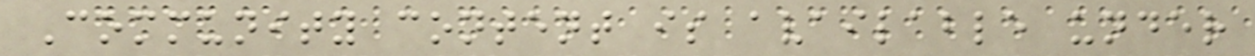Community content is available under
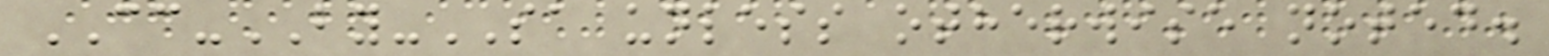CC-BY-SA unless otherwise noted.
